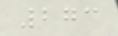273
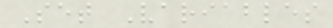Set Variables
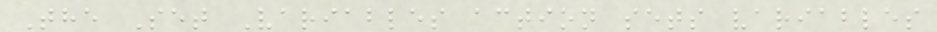The Set Variables action sets variables
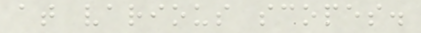at various scopes.
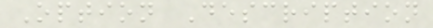Option Description
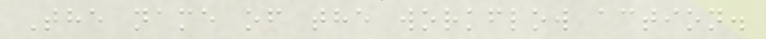The name of the workflow action.
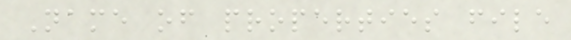Name of properties file
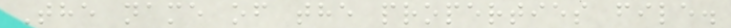The name of the properties file.
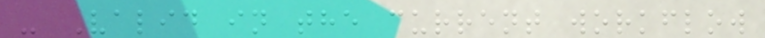- Valid in the current workflow
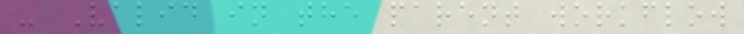- Valid in the parent workflow
